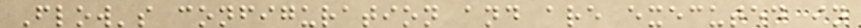Flow's configuration and are executed in
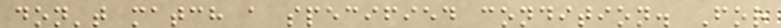don't match a specified condition. For
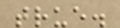true.
